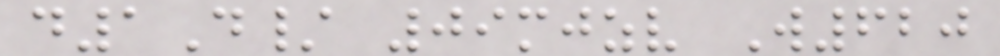d1D/ 09mjzv W620
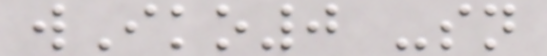wIko0 -sn
